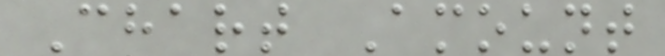Chart Amount
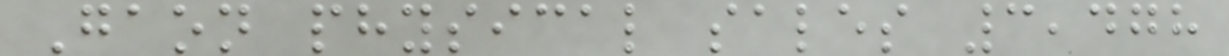Gaon physical sales 3,478
